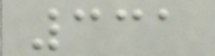331
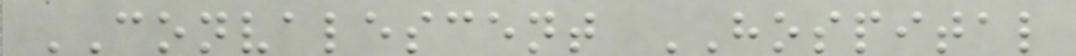CONVALESCENT HOSPITAL
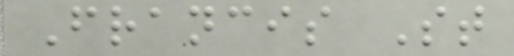Francis St
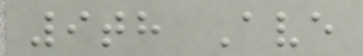9th Ave
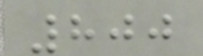800
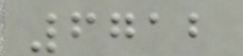6712
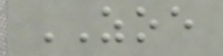ZOE
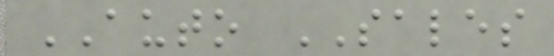AUTO SALES
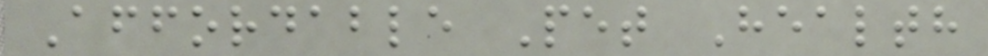Affordable Pet Health
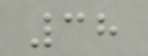38
